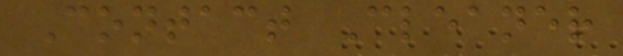Contact Cleaner
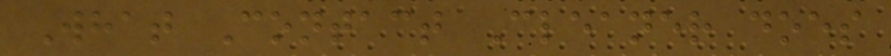What Contact Cleaner does
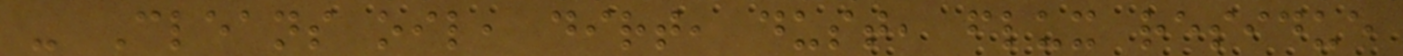- Cleans oil, dirt, dust, flux residue
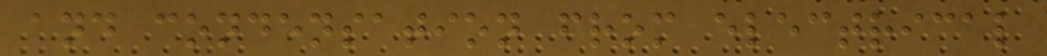and condensation from electrical
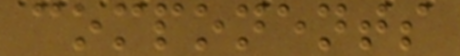components
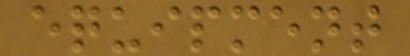equipment
